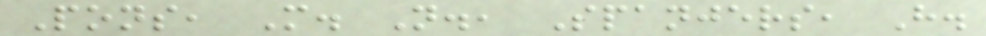Pons, M. N., Spanjers, H.
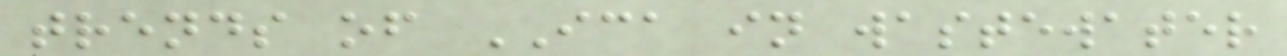trends of ICA in wastewater
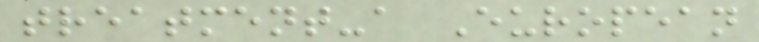treatment-a European
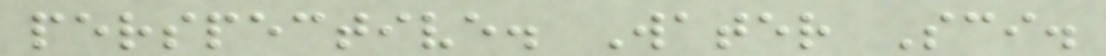perspective. Water Sci.
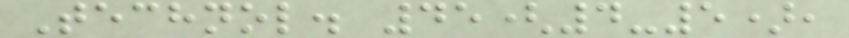Technol. 45(4-5),
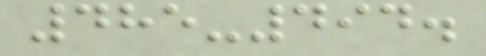485-494.
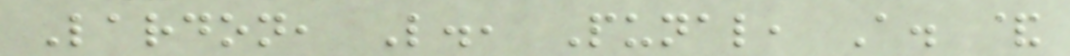Lardon, L., Punal, A. &
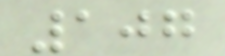107
